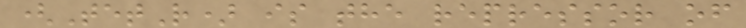(TetR) is the repressor of
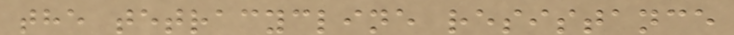the tetracycline resistance
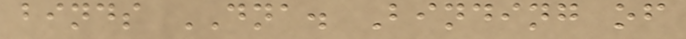binds DNA. Binding of
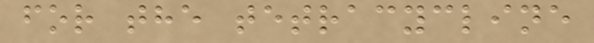for the tetracycline
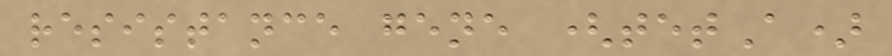resistance gene (tetA)
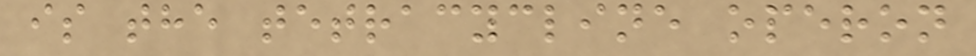is the tetracycline operon
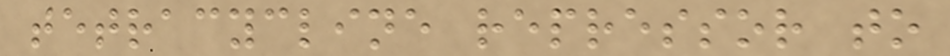tetracycline repressor to
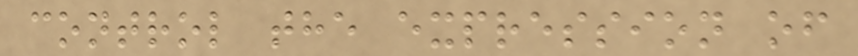control the expression of
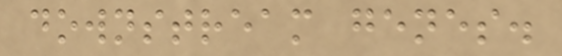downstream genes.
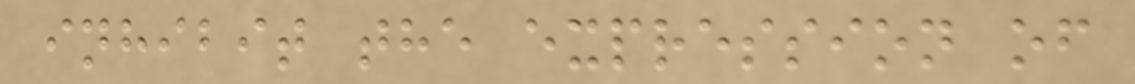inhibit the expression of
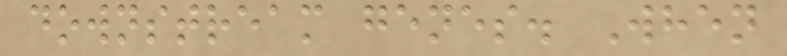downstream genes. When
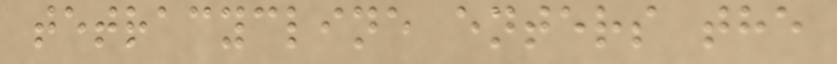tetracycline enters the
